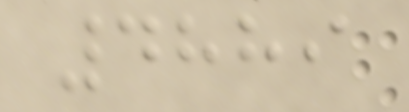4889
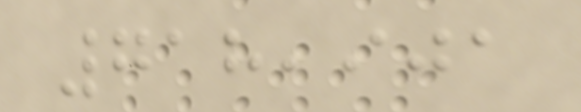718,901
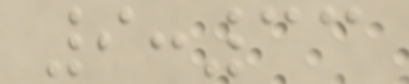9:33
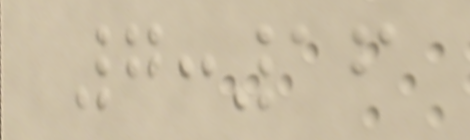7:16
